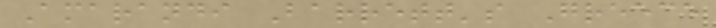Amarandi Barrett's Greece
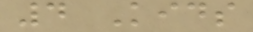4 Kids
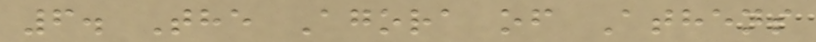6. The Agora of Athens
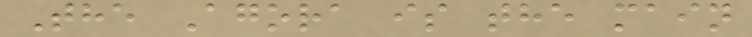The Agora is the main
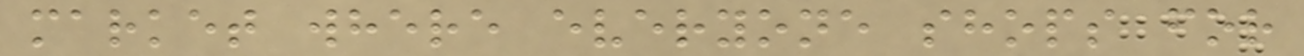market where everyone shops for
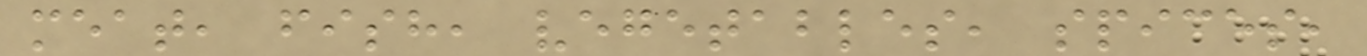meat, fish, vegetables, spices,
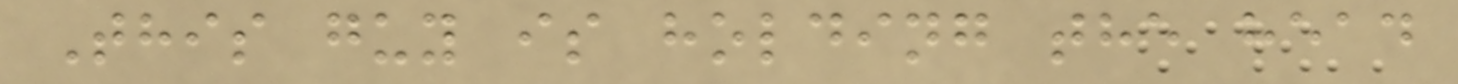This guy is holding the head
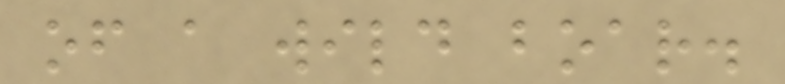of a wild boar.
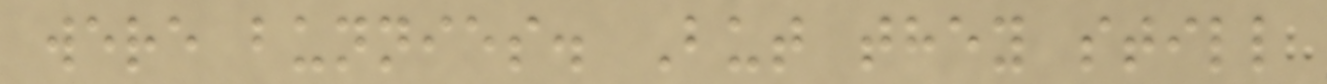were bunnies. But they still
